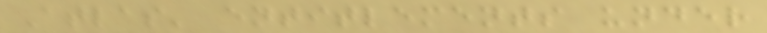Atlas' entitlements under
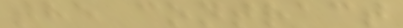the contract
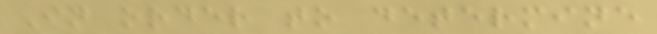In order to determine
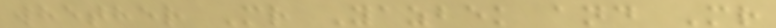whether Mr Yazbek and Mr
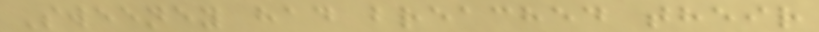Sweeney had breached their
